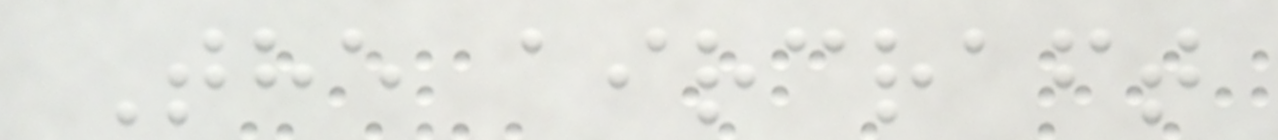The aircraft
